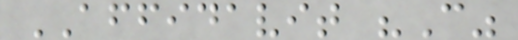AFFIDAVIT "C"
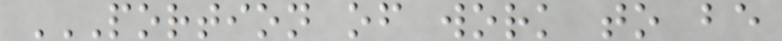PORTION OF WORK TO BE
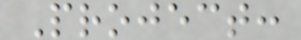Project:
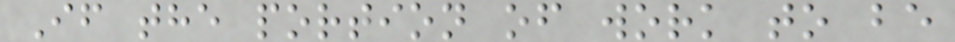If the portion of work to be
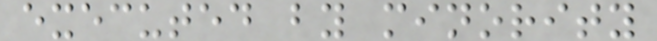executed by minority
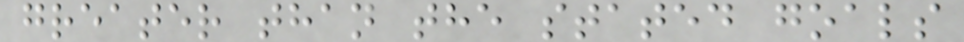greater than the stated goals
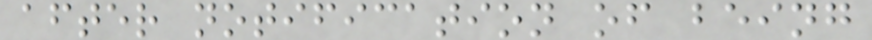after notification of being
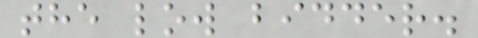the low bidder.
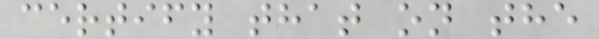certify that on the
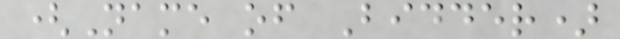(Name of Bidder)
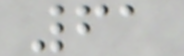61
